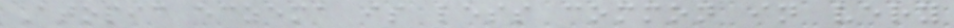Atopic eczema is less common in very
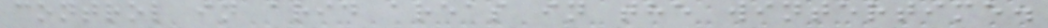control in arid areas in the wintertime.
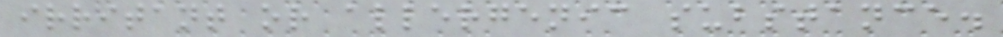irritant or allergenic substance.
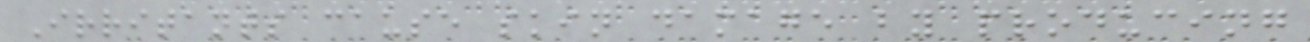Irritants cause skin damage by producing
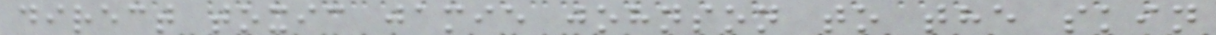direct toxic jamie johnson to the skin
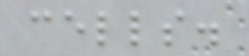cells.
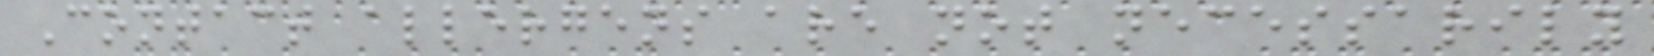Contact allergens are not necessarily
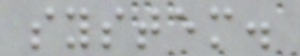system.
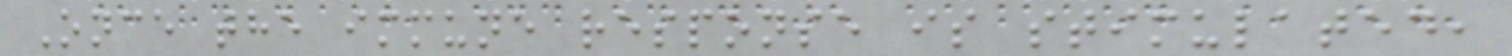Once the immune response is stimulated,
